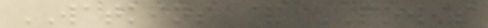WATKINS & POWIS
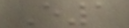E1
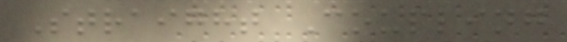Straight Coupling
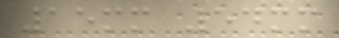15mm 54mm
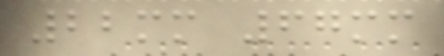22mm 67mm
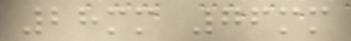28mm 76mm
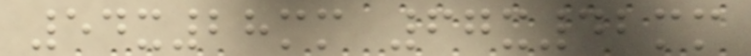54x28mm 67x42mm
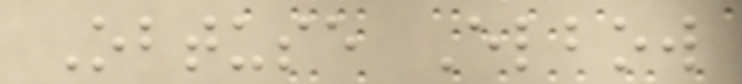Obtuse Elbow
